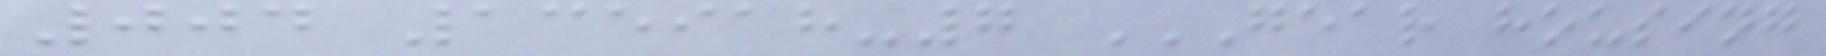004 135918-7 GEAR HOUSING
